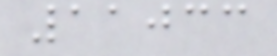11033
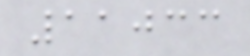11033
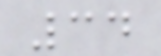34
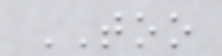TOO
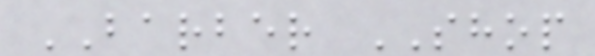BARBER SHOP
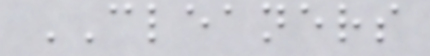CLEANERS
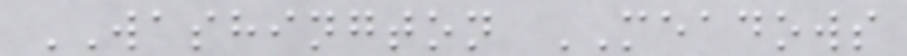WASHINGTON MEADOWS
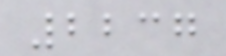2237
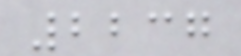2237
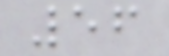56
